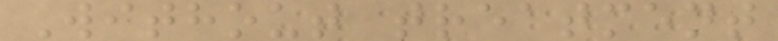Without treatment
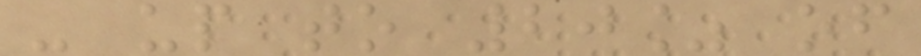- up to 20% of
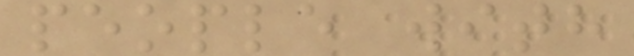people with
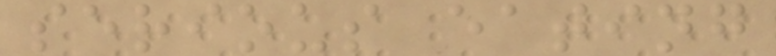serious eating
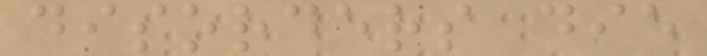disorders die
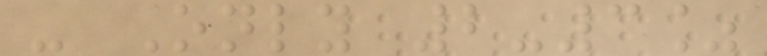- Only 2-3%
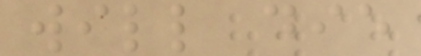will die
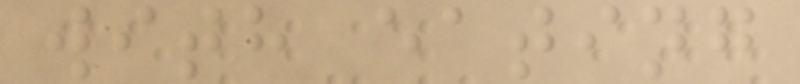with eating
